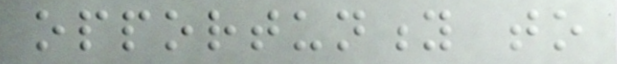opportunity to
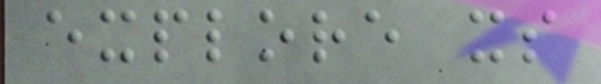explore its
